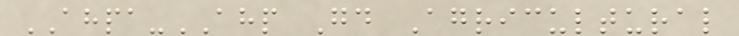AHPA-AHP Good Agricultural
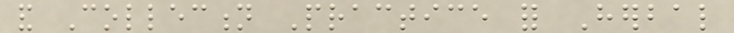and Collection Practice for Herbal
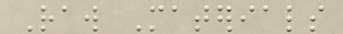Raw Materials
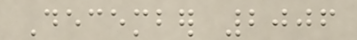December 2006
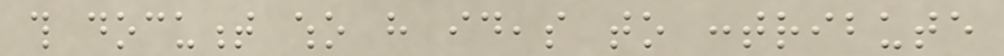this document who have ideas to contribute
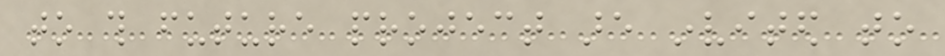to this future project are invited to
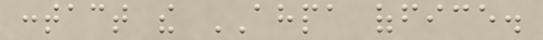contact the AHPA office.
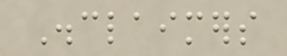Disclaimers
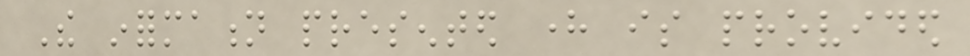The information presented here is provided
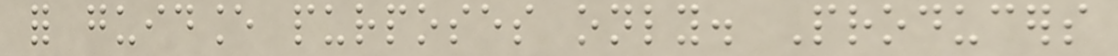for guidance purposes only. Producers
